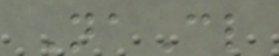NaCl
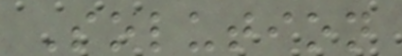Solution
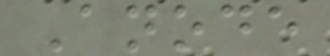Anode
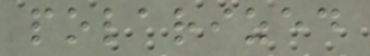polarized
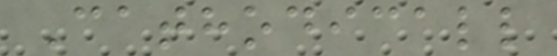Cathodicall
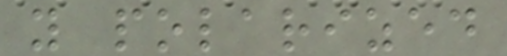y polarized
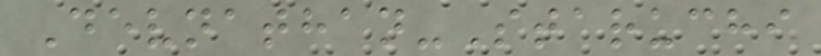Devnathan-Staruchi
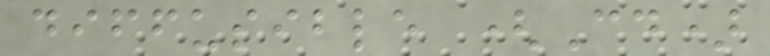diffusible (Cd)
